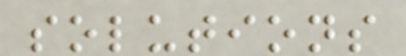solutions
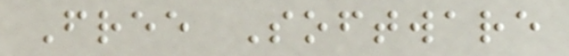Free Software
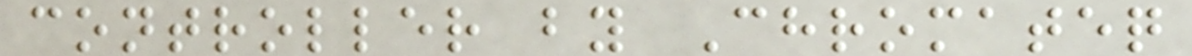controller by Chromateq
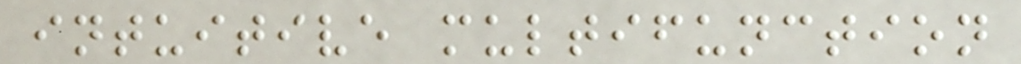intuitive multifunction
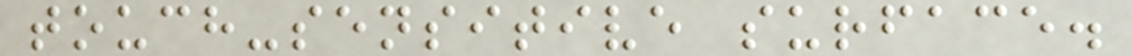touch-sensitive surface.
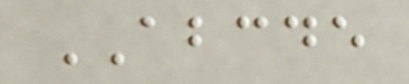ABCDE
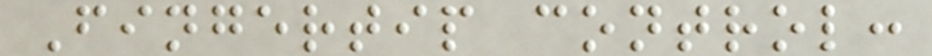Fingertip control:
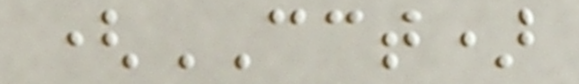(CCT)
